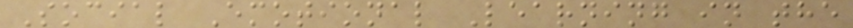Social Emotional Learning in the
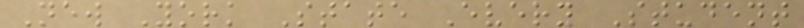New York State Every Student
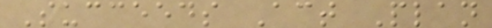Succeeds Act Plan
